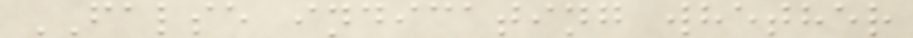FALSE indicating whether
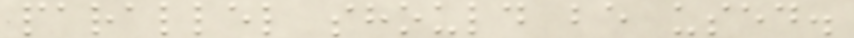parallel should be used.
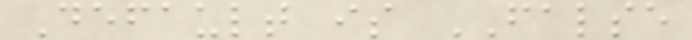Default is FALSE
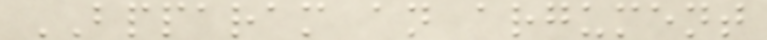BPPARAM an argument
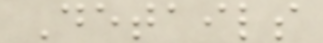Details
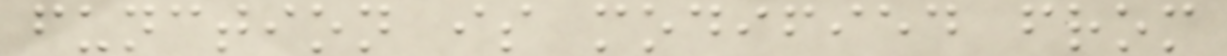function is modified from
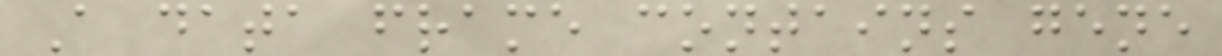A data frame contains gene
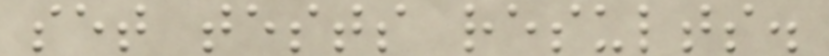set tests results.
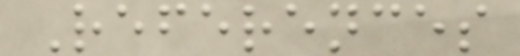References
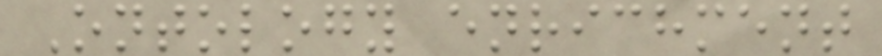Ontology enrichment
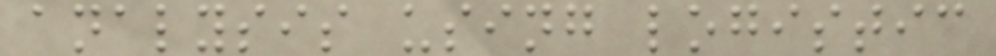analysis using logistic
